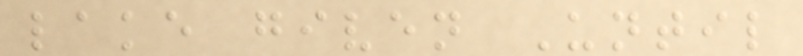lake given Until
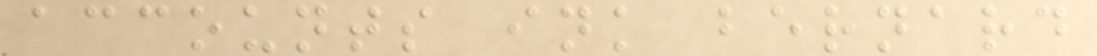accounts ink bernard
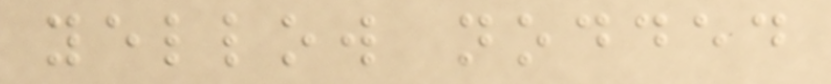yellow nodded
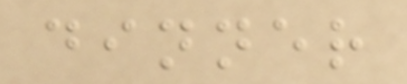dinner
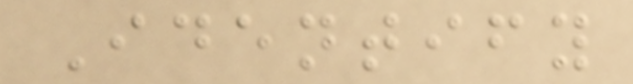Identify
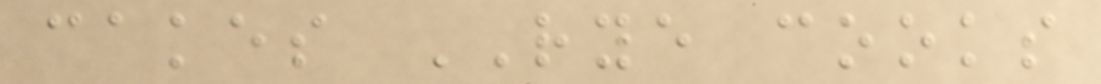cakes RYE cooks
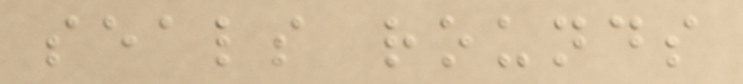seals rounds
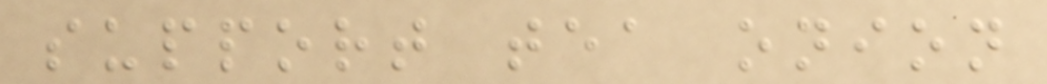support tea onion
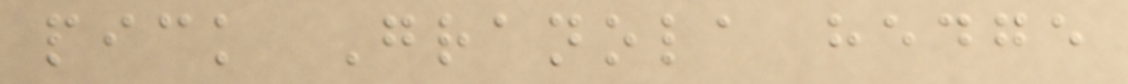pick Granola hedge
